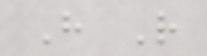H R
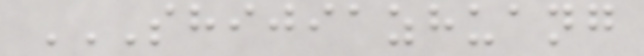SHIJIAZHUANG
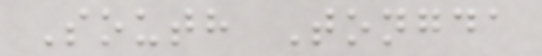South Tongda
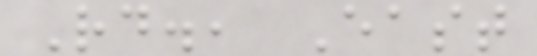Rd., East
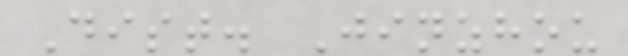Dist. Jinzhou
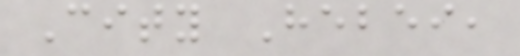City Hebei,
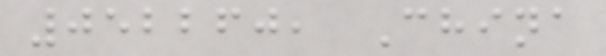052260, China
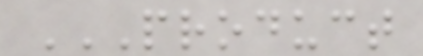PRODUCT
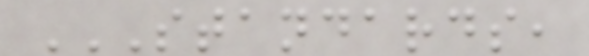STANDARDS,
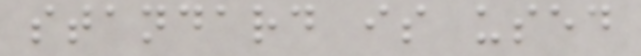standard is used
